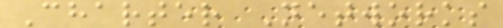Charter Networks
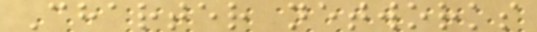Charter networks
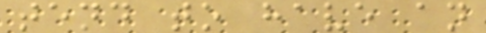tend to have an
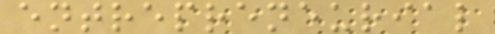entrepreneurial
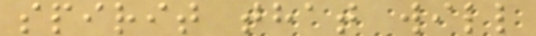spirit that will
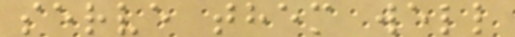serve them well
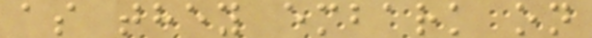as they embark on
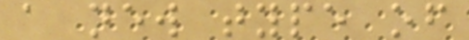a new type of
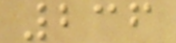236
